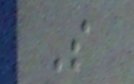S
